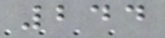244
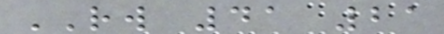RW 41 21
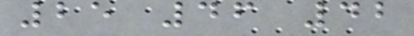25 46 42
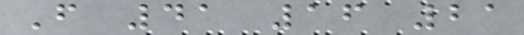F 41 16 21
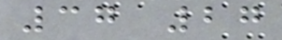37 27
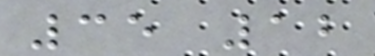35 12
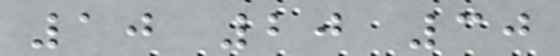10 20 30
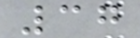37
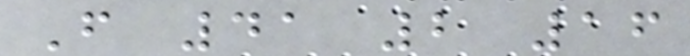F 41 2 16
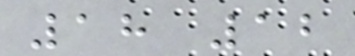18 12
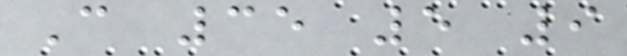C 35 5 9
